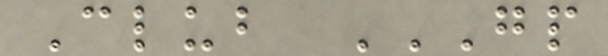Club GP
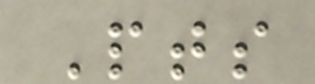Pts
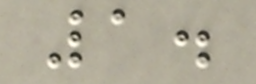1.
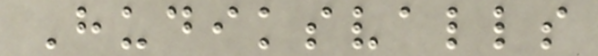Hudiksvalls
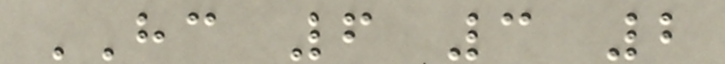HC 6 3 2
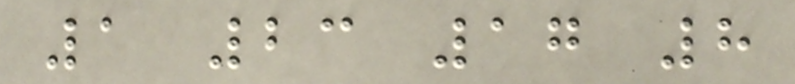1 23 17 8
